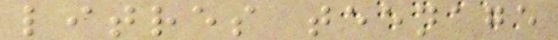litres teenage
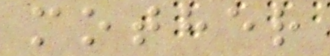mother
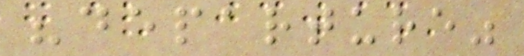"departure"
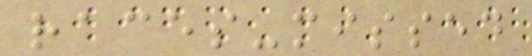races-missed
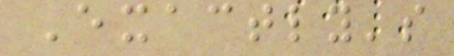Exactly's
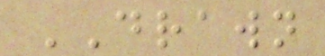DRAWN
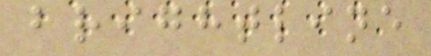brightline
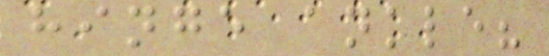hinge ankle?
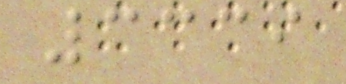3339
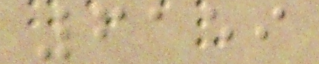6159
